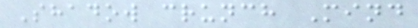Shadow crunch Mind
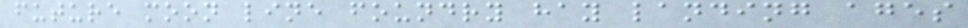future moon line foundry hay landing ages
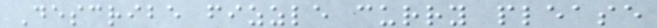Describe fizzle curry please
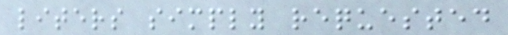liters simply requested
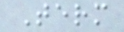Term
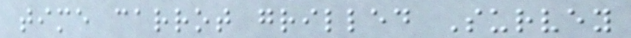time carrot grilled Survey
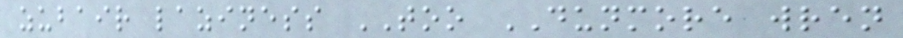zubair laziness TOO DUNMORE wren
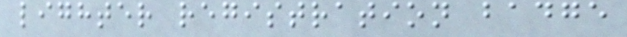lighter registration badge
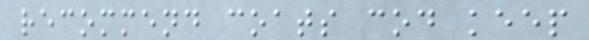recommend coats cod keep
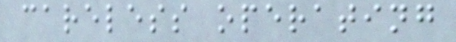careless operating
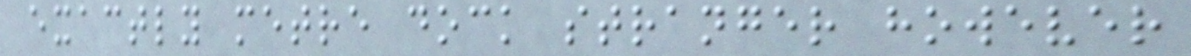exactly metre dock stranger however
